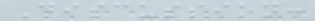Discussion:
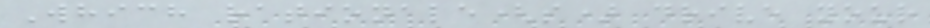Which rationale(s) drive your
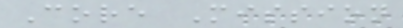Core Mission
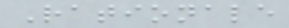Rationale
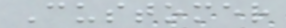Customer
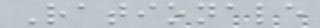Rationale
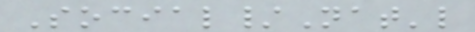Social/Nat'l
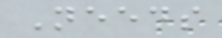Needs
